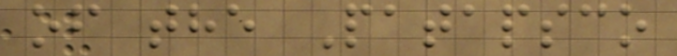of the Patapsco
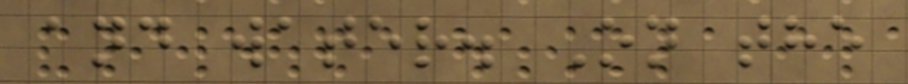and water. On the
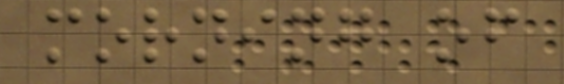morning of
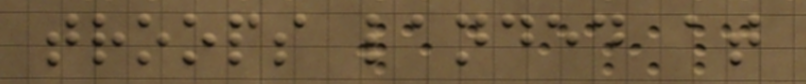troops landed at
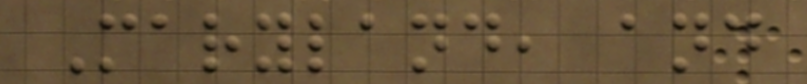Maryland, and
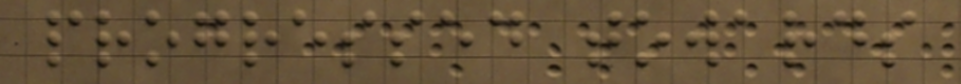progressed towards
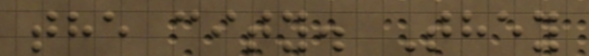the city. They
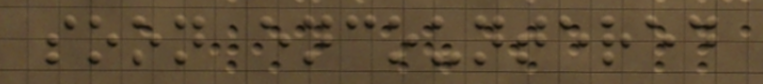soon encountered
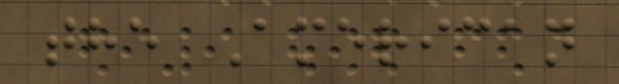the American
